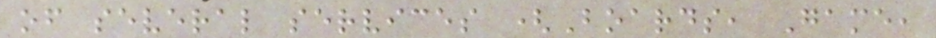of several services (Boards, Game,
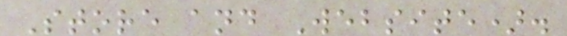Store and Website).
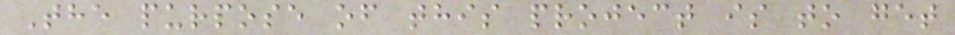The purpose of this project is to get
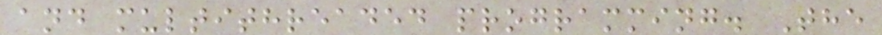and multithreaded programming. The
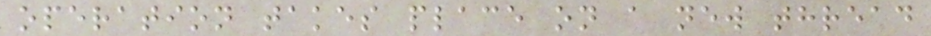operation takes place on a new thread
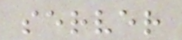server
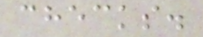checks.
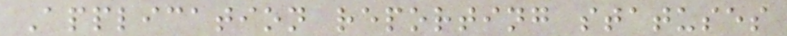Application reporting statuses
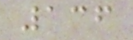136
